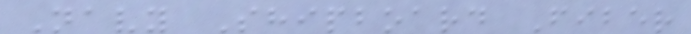Navy Shipboard Fiber
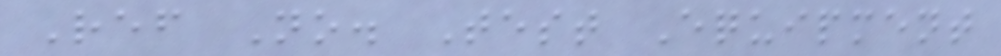Ref No. Test Equipment
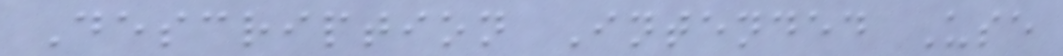Description Intended Use
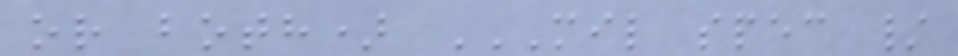or both) MIL SPEC /
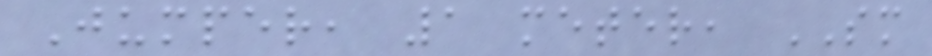Jumper, 1 meter, SM
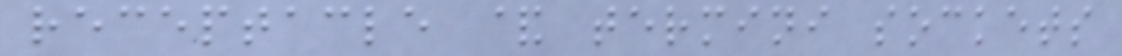receptacle & termini sockets
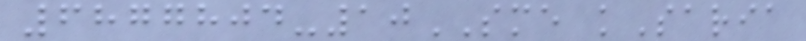6877804-10SME kSaria
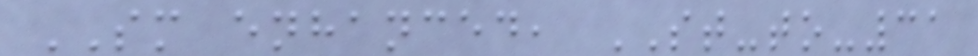SM enhanced, ST-to-31
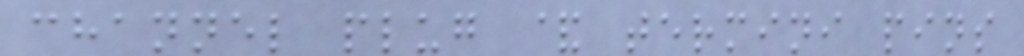channel plug & termini pins
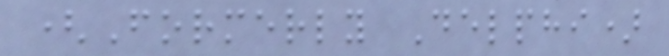(Formerly Delphi)
